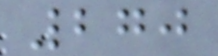270
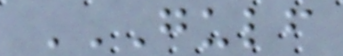GULF
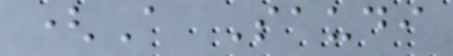(A Saudi
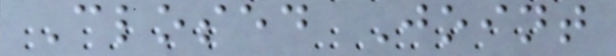Closed Joint
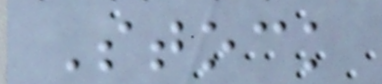Stock
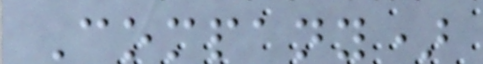Company)
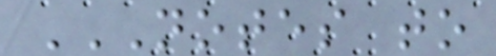NOTES TO
